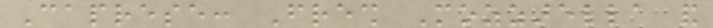Caprese: Fresh Mozzarella and
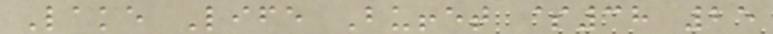Lake Life Buffet $38 25
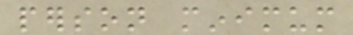person minimum
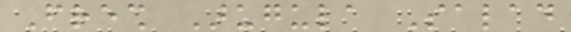Fresh Arugula Salad
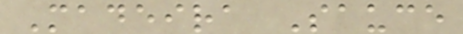Madeira Sauce
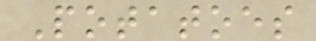Potatoes
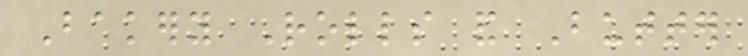Bakery Rolls and Butter
